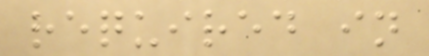required in
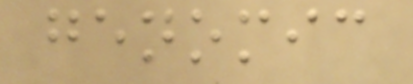genomic
